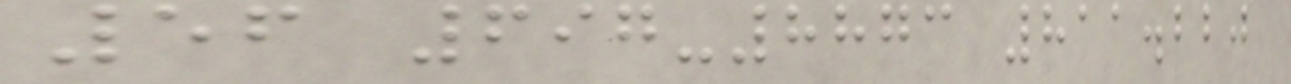56 697-8873 811.220
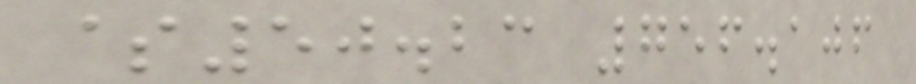$50.23 756.106
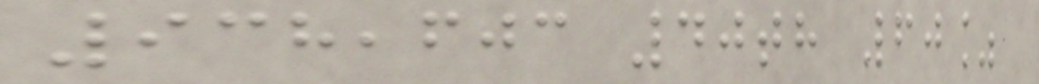938,603 40th 60%
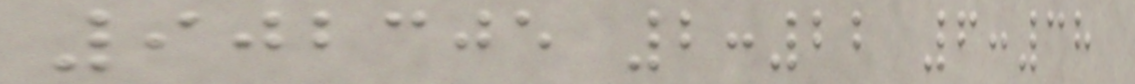902305 2:22 6:38
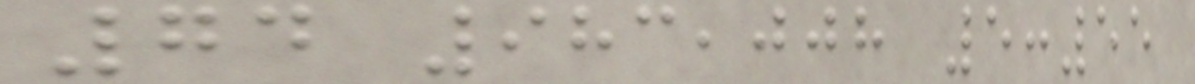74 983,008 5:55
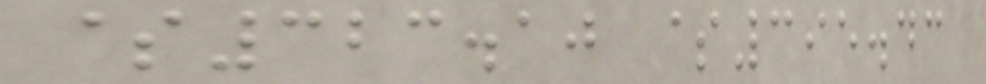$323.10 $395.43
